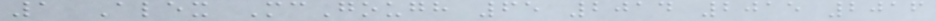1 Alex McGough 65 2014 2015 2016
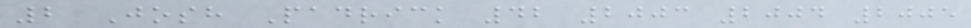2 Josh Padrick 42 2003 2004 2005
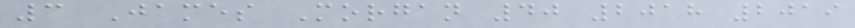3 James Morgan 40 2018 2019
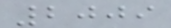2009
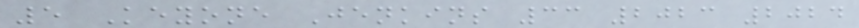5 Keyone Jenkins 33 2023 2024
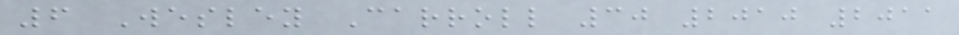6 Wesley Carroll 30 2010 2011
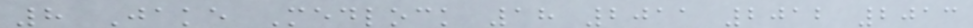8 Jake Medlock 18 2011 2012 2013
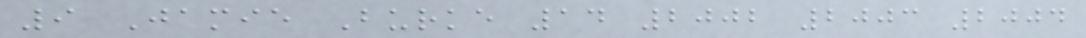9 Jamie Burke 14 2002 2003 2004
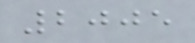2005
